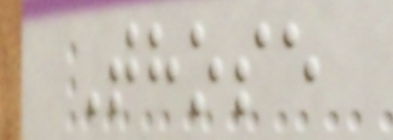Those
